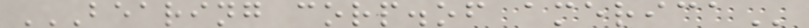BEARING CORP.OF AMERICA
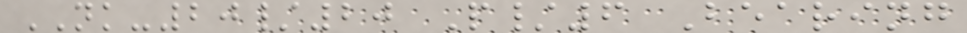NK-20/20 P/6 Bearing
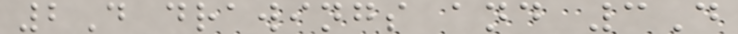2D drawings and 3D
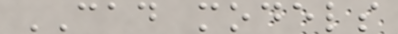CAD models
